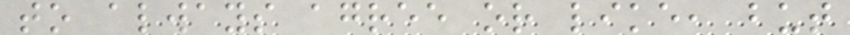to always agree or like, but
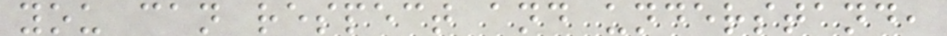you can respect and understand,
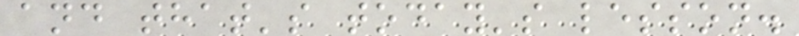and that's today's lesson.
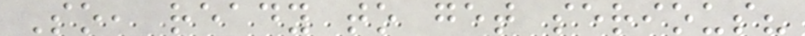So, ready to get serious?
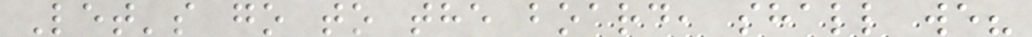Let's go to the board, shall we?
